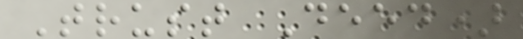Trust Deed)
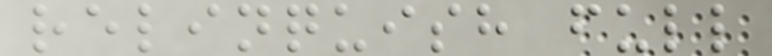relinquish full
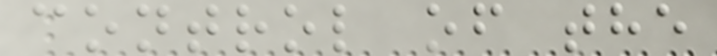control of the
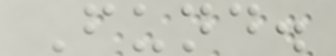Fund.
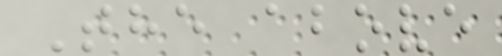The above
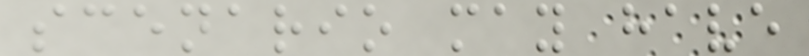scenario may have
